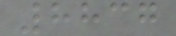8837
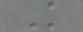K
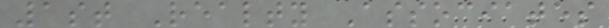1st Realty Associates
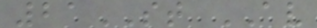21ST AV
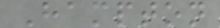Hampton
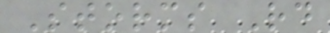Storms Rd
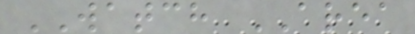WATCH AREA
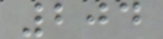204
